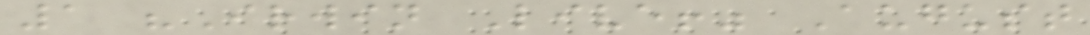1 "Irwin Live!" August
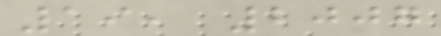19, 2007
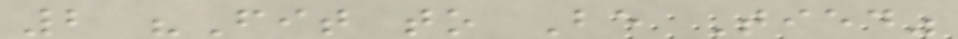2 "Fit to Be Tied"
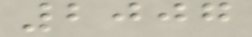2007
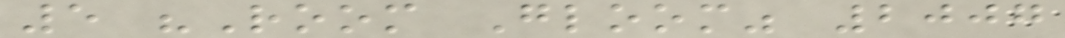5 "Room Gloom" 2007
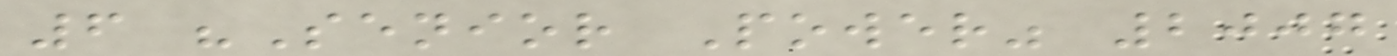6 "Senior Power" 2007
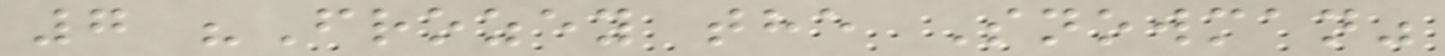7 "Frozey the Snowman"
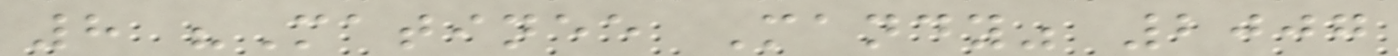8 "Matinee Mandy" 2007
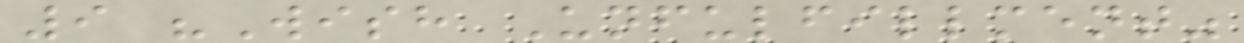9 "Wish Unfulfillment"
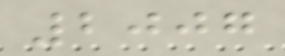2007
